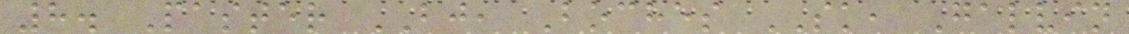8. Paster BJ, Boches SK, Galvin
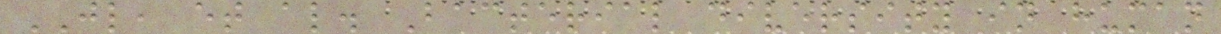JL, et al. Bacterial diversity in human
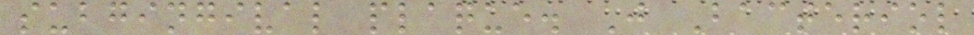subgingival plaque. J Bacteriol
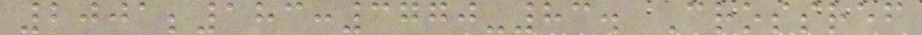2001;183:3770-83. Crossref
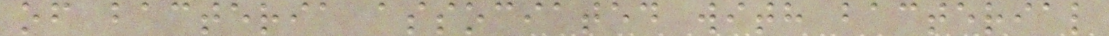of bacteria associated with bacterial
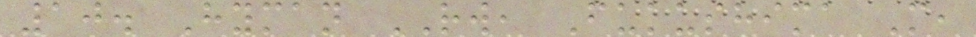10. Hyman RW, Fukushima M,
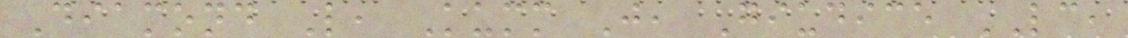Diamond L, Kumm J, Giudice LC,
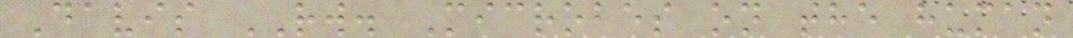Davis RW. Microbes on the human
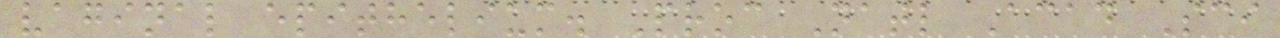vaginal epithelium. Proc Natl Acad Sci
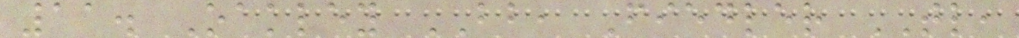11. Oakley BB, Fiedler TL,
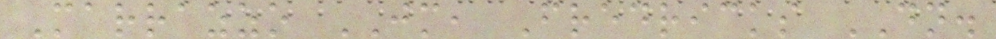Marrazzo JM, Fredricks DN.
